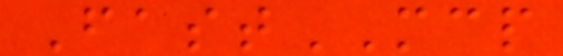FastMCP
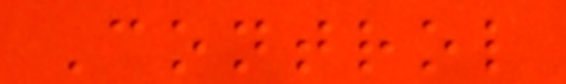Control
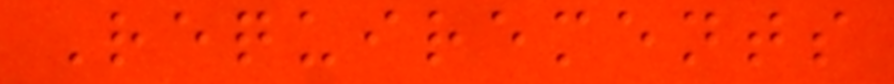Requirements
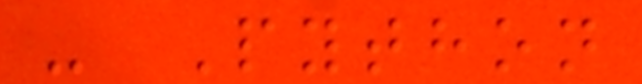- Python
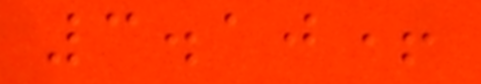3.10+
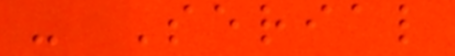- Serial
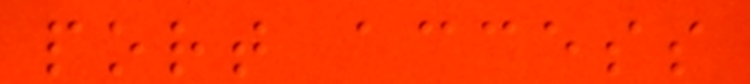port access
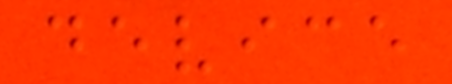device
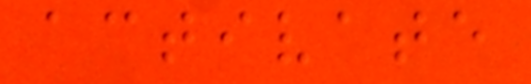activate
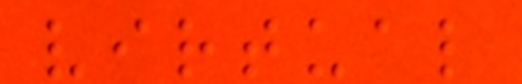virtual
